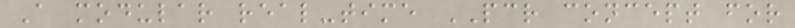A modular real-time PCR concept for
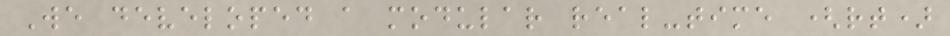We developed a modular real-time (rt)
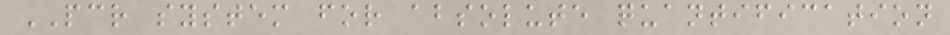PCR system for absolute quantification
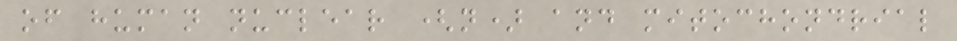of human nuclear (n) and mitochondrial
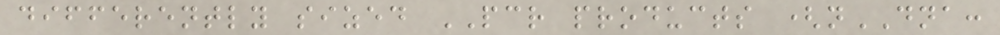differently sized PCR products (nDNA:
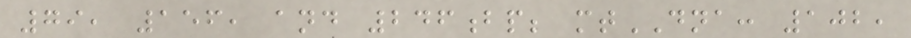79, 156, and 246bp; mtDNA: 102,
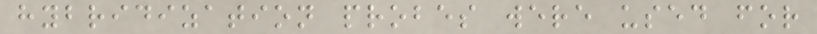hybridization probes were used for
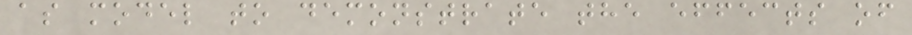as model to demonstrate the effects of
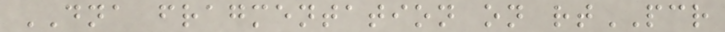DNA fragmentation on rtPCR
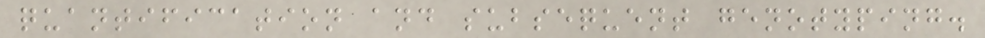quantification and subsequent genotyping.
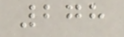278
